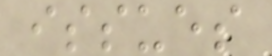issues
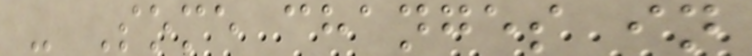- Some changes in
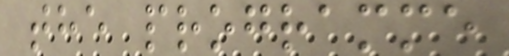the programme
